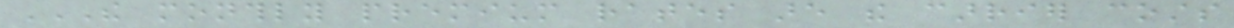THE MONTHLY PREMIUM RATES ARE THE CARRIER COSTS
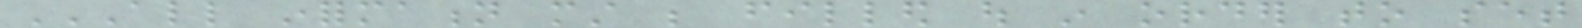ALL INFORMATION MUST BE FILLED OUT IN ORDER TO SET
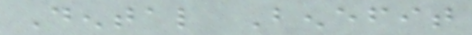Dental Benefit
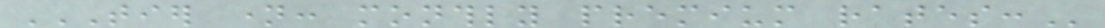TIER NAME: MONTHLY PREMIUM RATES:
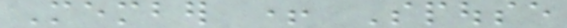Member + Spouse
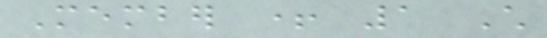Member + 1 Child
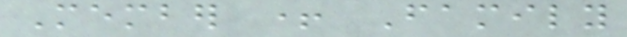Member + Family
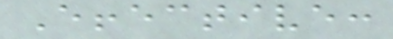Effective:
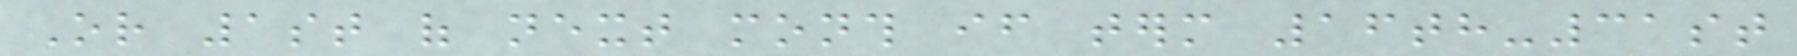Or 1st of next month if term 16th-31st
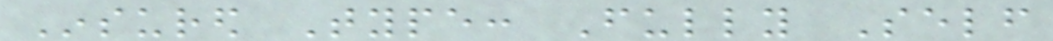Insured Type: Fully Self
